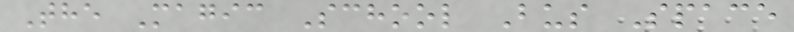The Magic School Bus Space
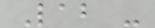Lab -
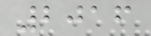2016
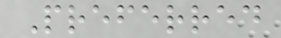Preferred
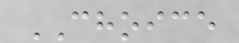CHOICE
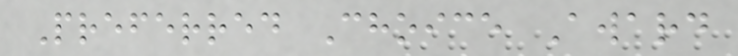Preferred Choice Award
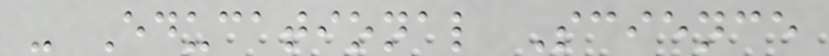- Educational Science
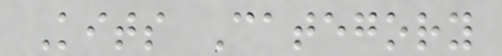Kits Category
